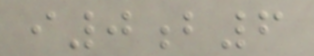i0b6
